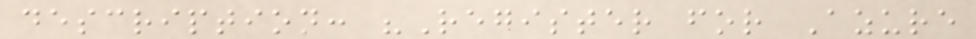description: "Register for Azure
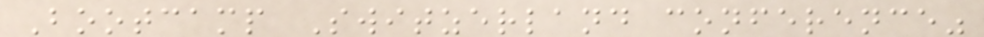Bootcamp Switzerland conference"
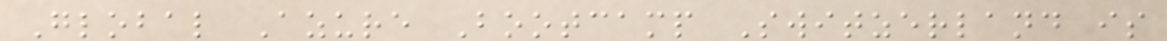Global Azure Bootcamp Switzerland is
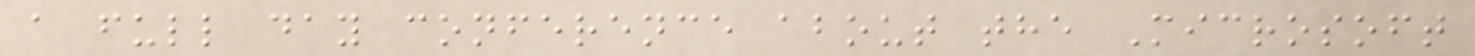a full day conference about the Microsoft
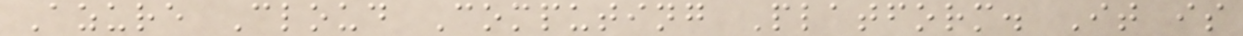Azure Cloud Computing Platform. It is
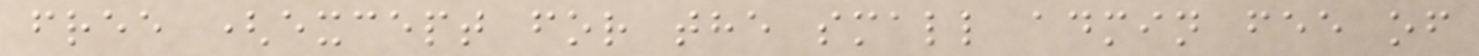free (except for the small admin fee of
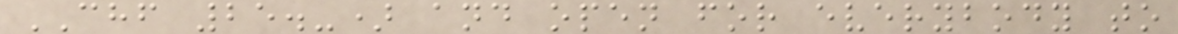CHF 25.-) and open for everybody to
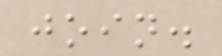join.
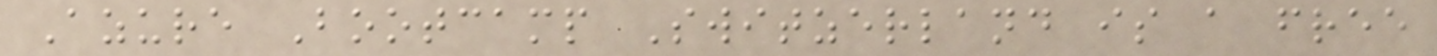Azure Bootcamp Switzerland is a free
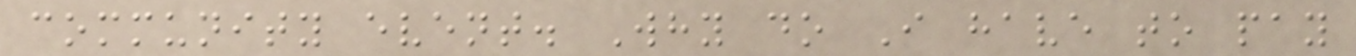community event. Why do I have to pay
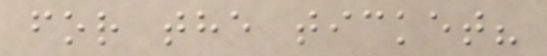for the ticket?
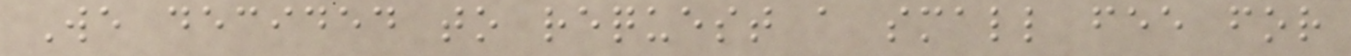We decided to request a small fee for
